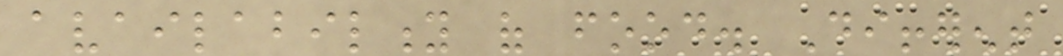availability of food. Different
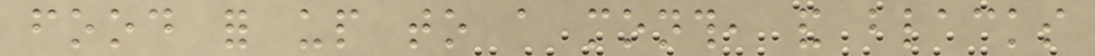food for up to a month, and blacks
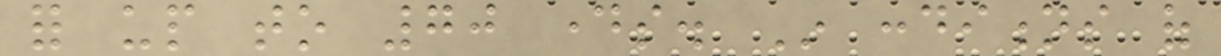for up to 70 days. In conditions of
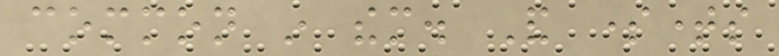common in them. And sometimes
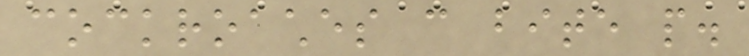cockroaches can bite people.
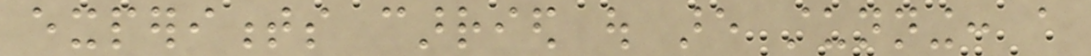experiments carried out are stunning: a
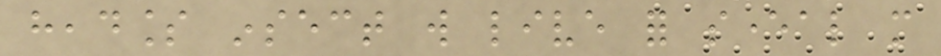headless insect will live for several more
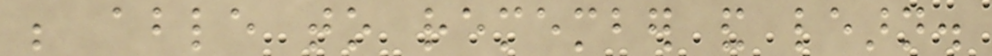be able to remember and learn.
